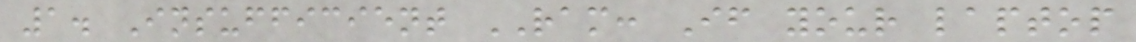1. Insufficient RAM: If your laptop
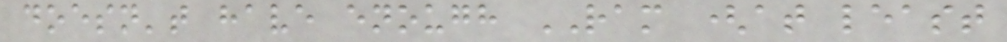doesn't have enough RAM (at least
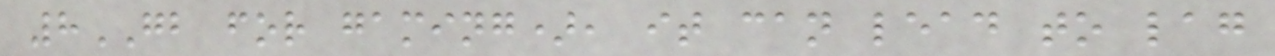8GB for gaming), it can lead to lag
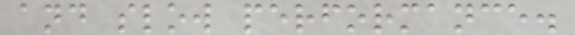and slow performance.
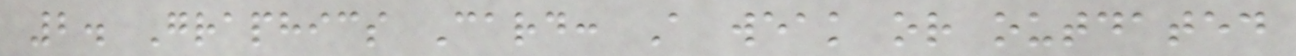2. Graphics Card: A weak or outdated
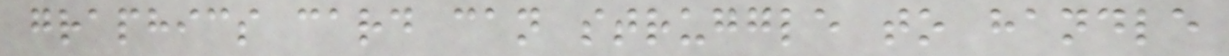graphics card can struggle to handle
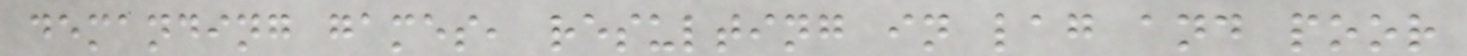demanding games, resulting in lag and poor
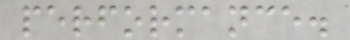performance.
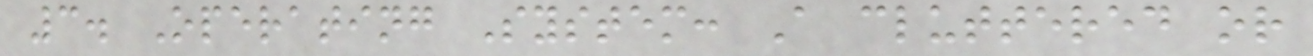3. Operating System: A cluttered or
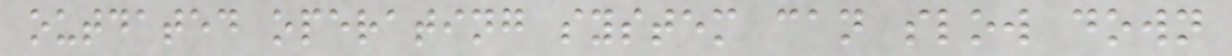outdated operating system can slow down
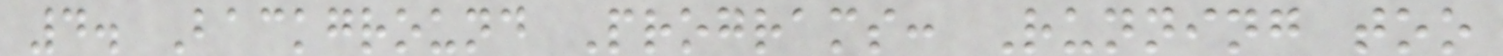4. Background Programs: Running too
